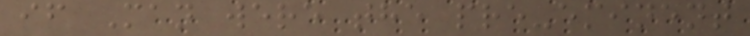if Man were the pre-eminent
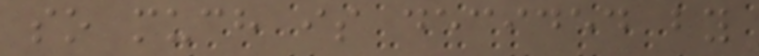so much is decided by
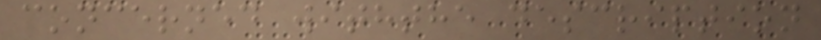concerned withthe description
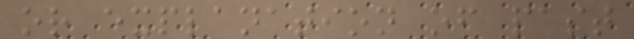or explanation of past
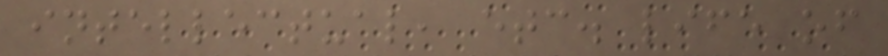intellectual, etc. life of
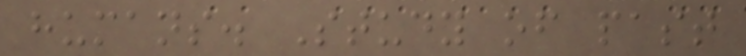humans. Study of past
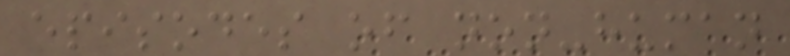episodes of non-human
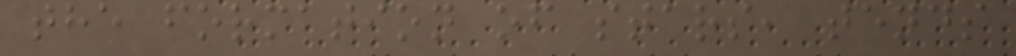the formation of stars, tends
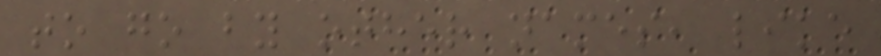to go by other names, like
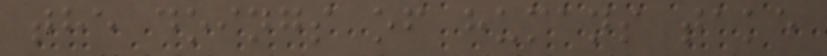the doings of humans take
